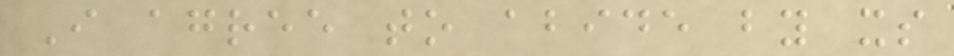I agree to abide by its
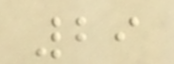29
